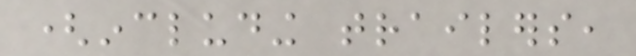(including trailers,
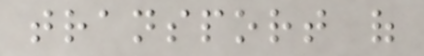transport of
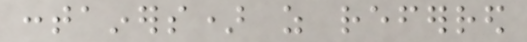containers) as referred
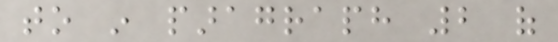to in paragraph 2 of
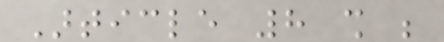Article 8 shall be
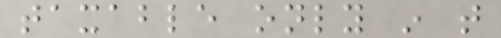taxable only in that
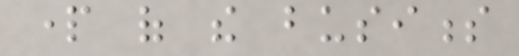part of the business
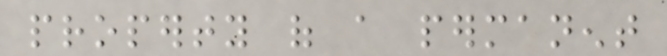property of a permanent
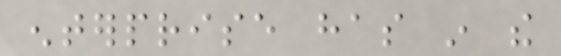enterprise has in the
